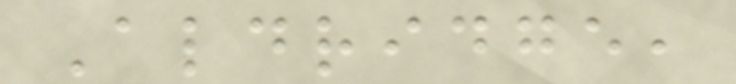Aldridge,
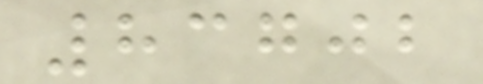83702
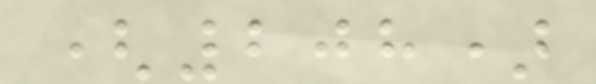(208)
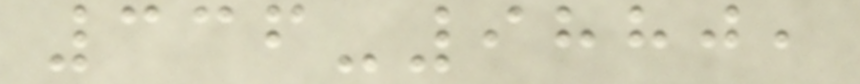336-9880,
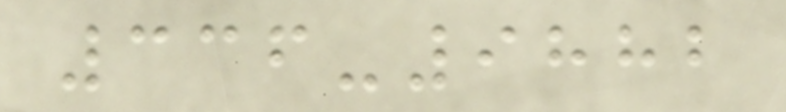336-9882
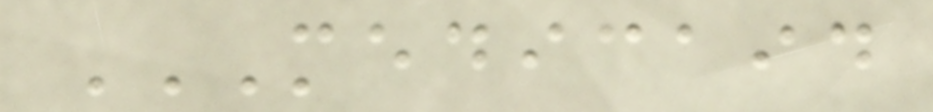MEDICAID
